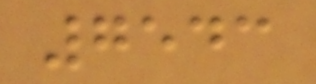7543
